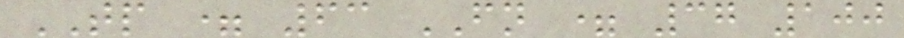TP = 63 FN = 37 100
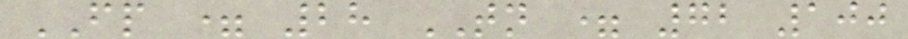FP = 28 TN = 72 100
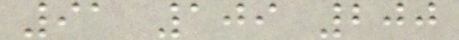91 109 200
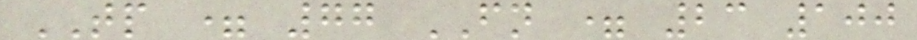TP = 77 FN = 23 100
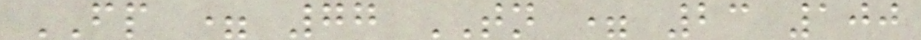FP = 77 TN = 23 100
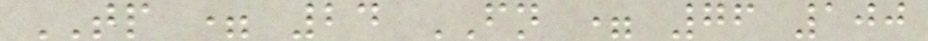TP = 24 FN = 76 100
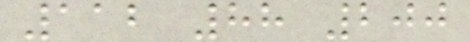112 88 200
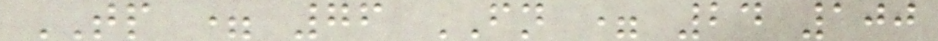TP = 76 FN = 24 100
